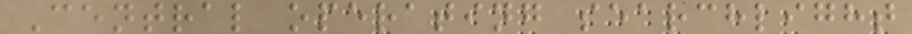Central operating searchlight
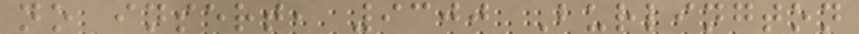no insert, 9300 Burlington
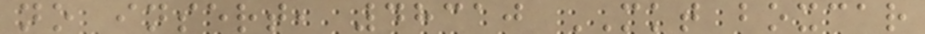no insert, 48310 MKT boxcar
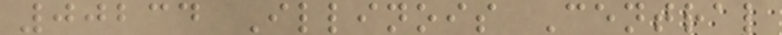00234 Illinois Central
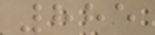885
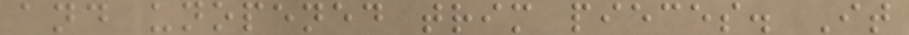and unopened trim pieces. It
